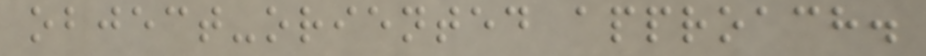object-oriented approach.
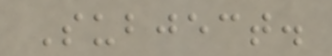Subject.
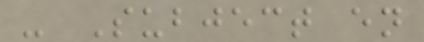- Subject en
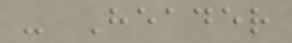- Header
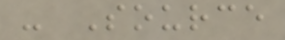- Source
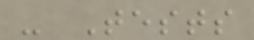- Tests
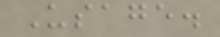Usage.
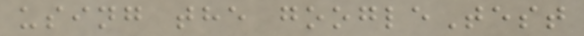using the googleTest
